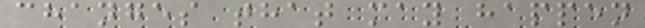changes that may happen
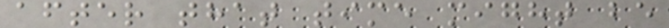after that time might be
